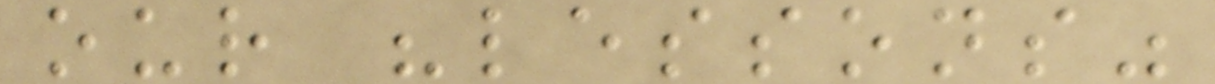our "lessons"
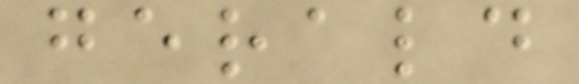gerald
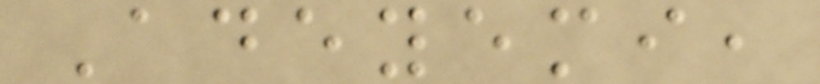Adeyemi,
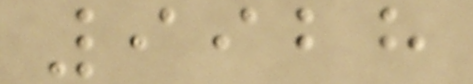9928
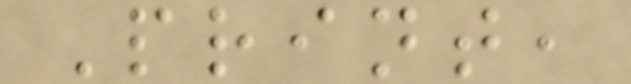Print,
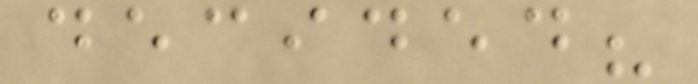decided?
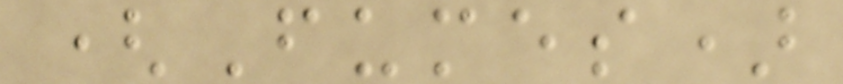(Fumes)
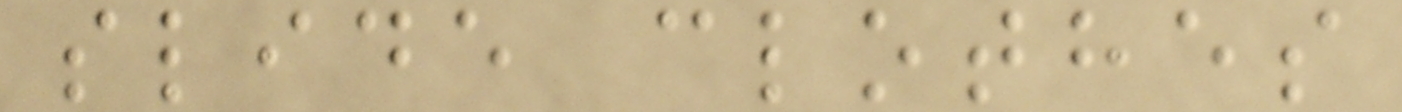slide clothes
